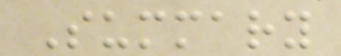Summary
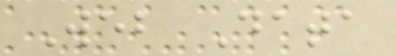Web Data
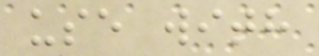use with
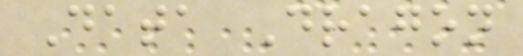Data Dragon
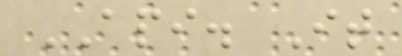API. It
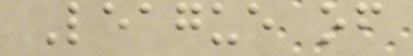League of
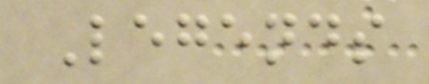Legends
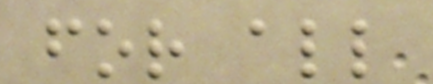for all
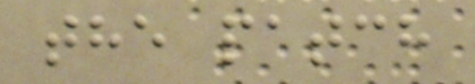the patch
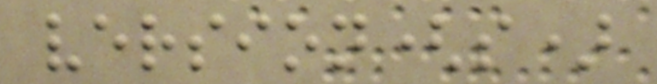version(s)
